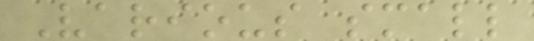Various small
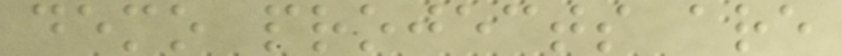demo projects are
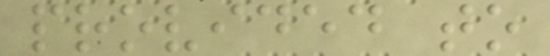provided to
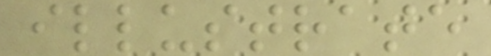illustrate
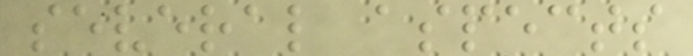several aspects
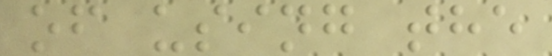of using the
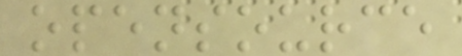opensource
